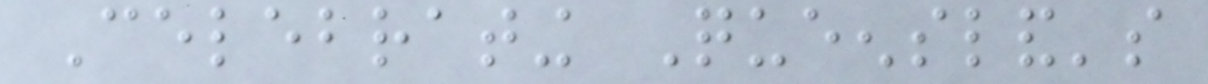Celebrating Queensland's
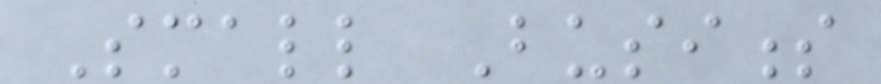Small Business
